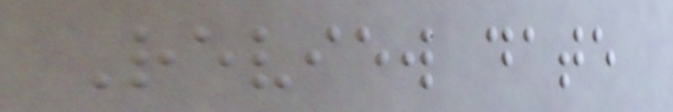Review date
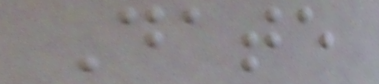Date
